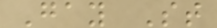Gay St
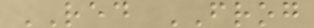RED FROG
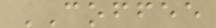COFFEE
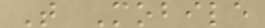T Mobile
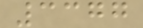3377
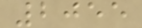2055
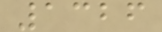1326
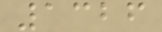1326
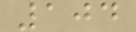104
